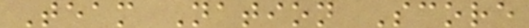Team Nation Score
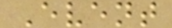Event
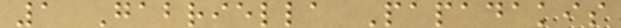1 Gabriella Papadakis
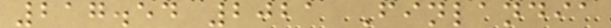217.54 2021 Finlandia
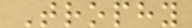Trophy
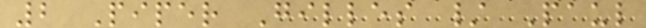2 Piper Gilles / Paul
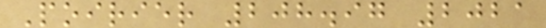Poirier 208.97 2021
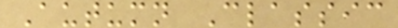Autumn Classic
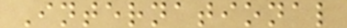International
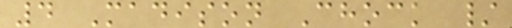4 Madison Chock /
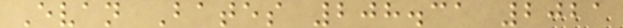Evan Bates 208.31 2021
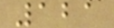121
